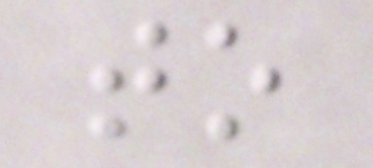to
